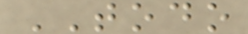TODO
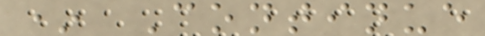* Continue
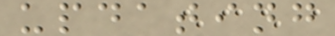updating
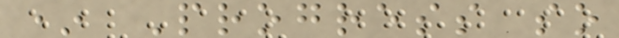* Progress so
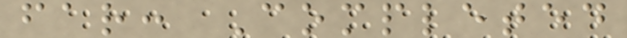far: Completed
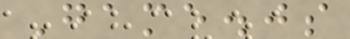Game.js
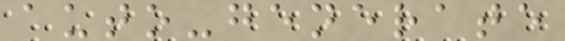auto-generate
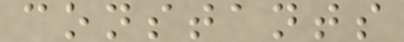constants
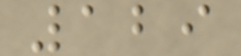129
